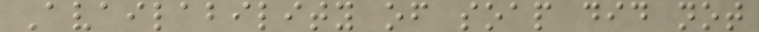Availability of soap did not
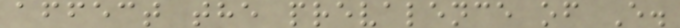affect the prevalence of E.
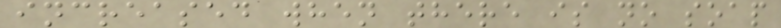increased when there is no soap
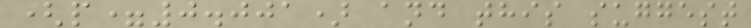(p=0.001) and this suggest
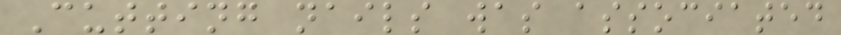Cutting nails was associated
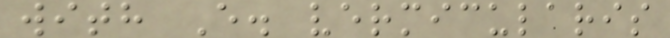with E. vermicularis
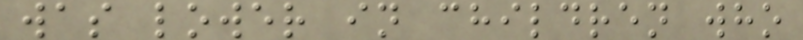was lower in children who
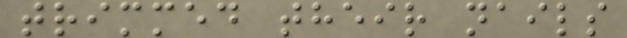trimmed their nails
